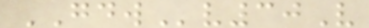GDWv30V
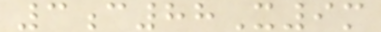3c88X9m
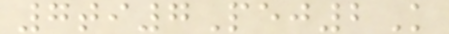7ti7Pej2K
